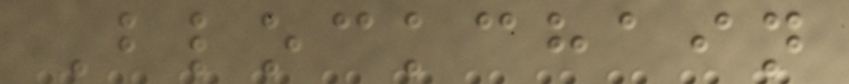Blockchain
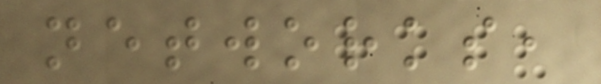networks,
